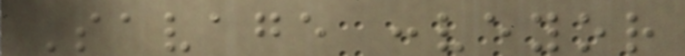Savage conveyor
